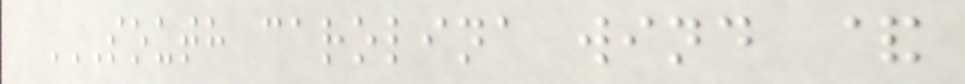SOUTH CAROLINA WIND &
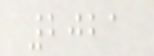2021
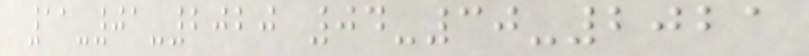11-01-2020 04-30-2021
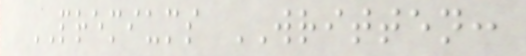PREMIUMS WRITTEN:
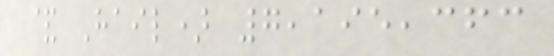& Hail) 7,195,363
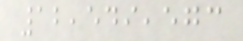12,549,573
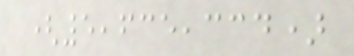(5,635,334)
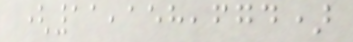(11,158,674)
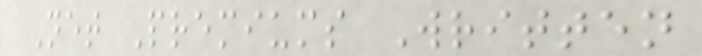Net Premiums Written
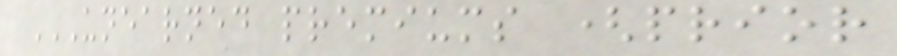UNEARNED PREMIUMS (PRIOR
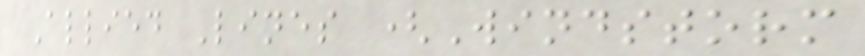Allied Lines (Windstorm
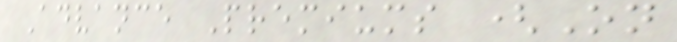Advance Premiums (On
